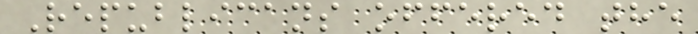Republicans offered the
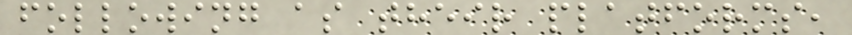following as their platforms,
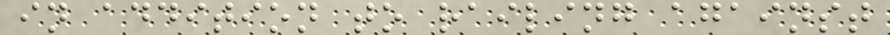in addition to railing against
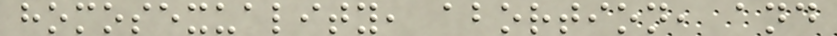homosexuality, abortion, and
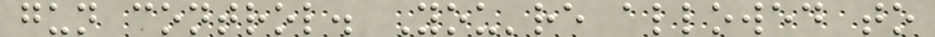gun control. You're allowed to
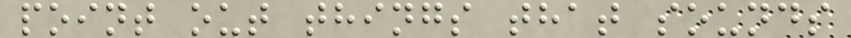point out things that sounds
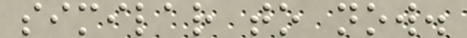similar to now.
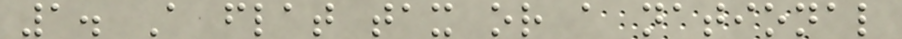1. A flat tax or a national
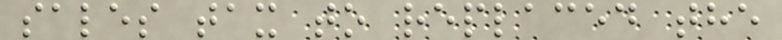sales tax to replaced the
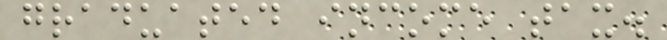graduated income tax.
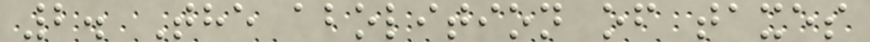2. The abolition of taxes
